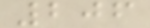206
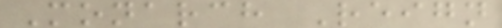Monarch Reign
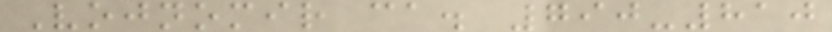Vojnomir ca. 790-810
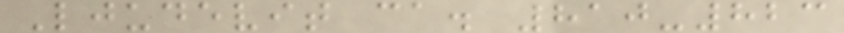Ljudevit ca. 810-823
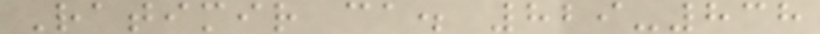Ratimir ca. 829-838
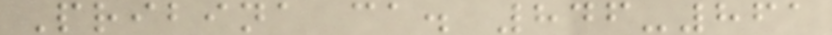Pribina ca. 846-861
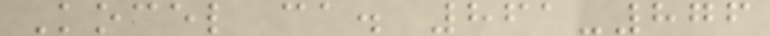Kocel ca. 861-876
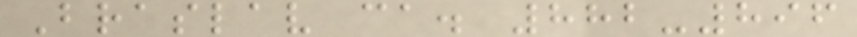Braslav ca. 882-896
